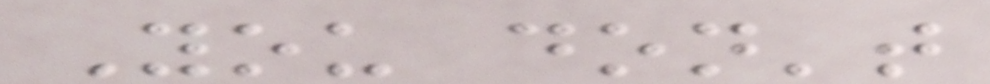You don't
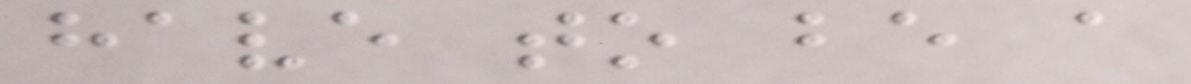have to be a
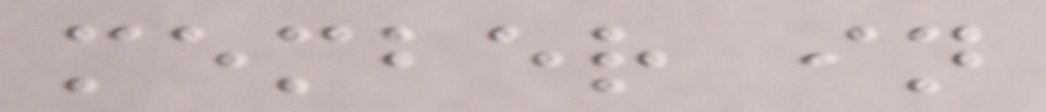member in
